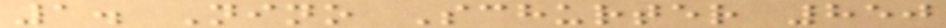1. Nino Schurter 850
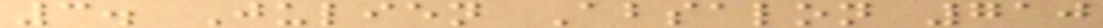3. Julien Absalon 710
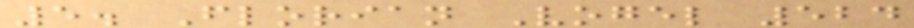5. Florian Vogel 524
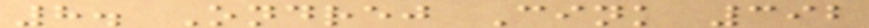8. Ondrej Cink 392
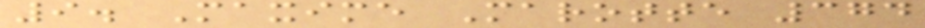9. Maxime Marotte 374
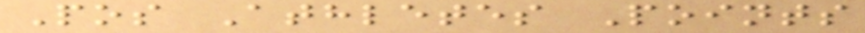Pos Athletes Points
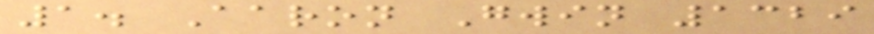1. Aaron Gwin 1329
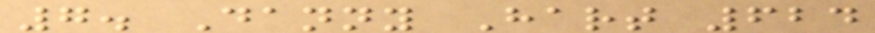7. Danny Hart 624
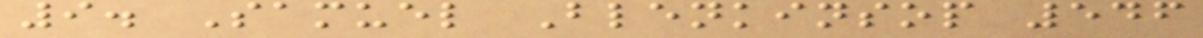9. Samuel Blenkinsop 546
